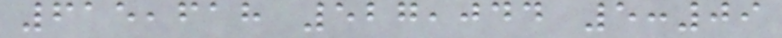615,618 527,044 5:09
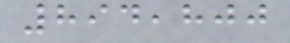894,800
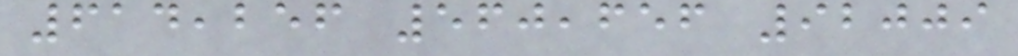614,256 560,656 92009
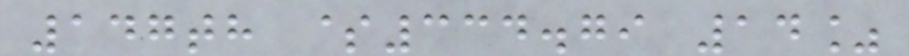147th $334.79 14%
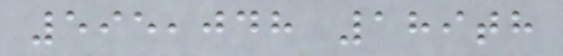595,048 189th
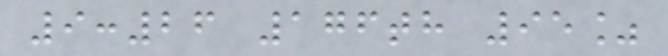9:26 176th 95%
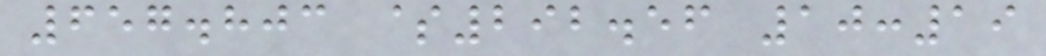657.803 $292.56 10:19
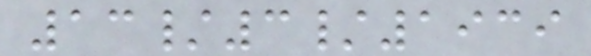13/3/1939
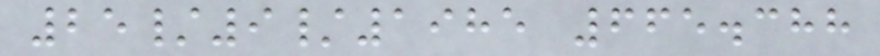25/9/1985 665.388
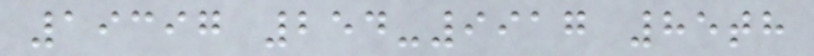19397 254-9917 85th
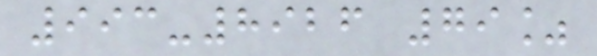993-8926 79%
